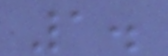1.
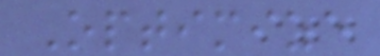Optimize
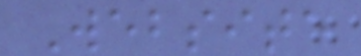Website
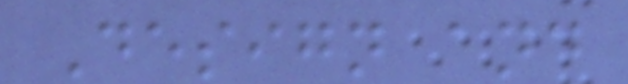Design and
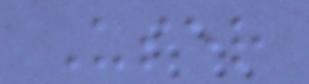User
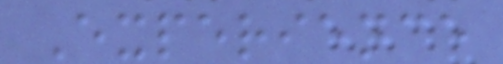Experience
